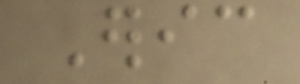Eric
